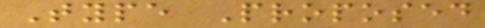Type Proposed
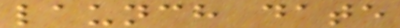launch date
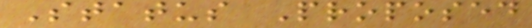Status Proposed
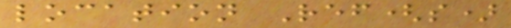location Ref(s)
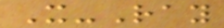X-Ray
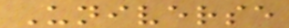Universe
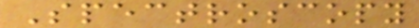Spectroscopy
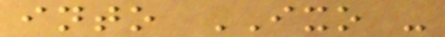into IXO -
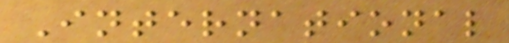International
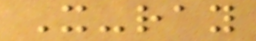X-ray
